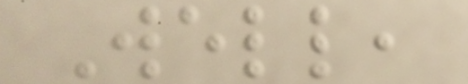Well,
